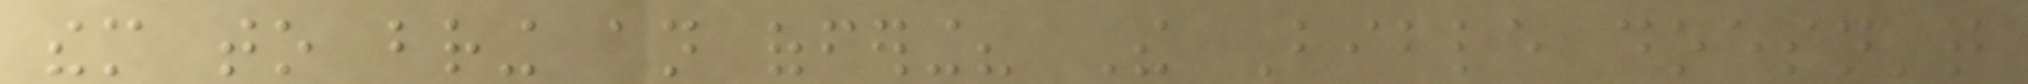them to bring an offering? The Bible doesn't
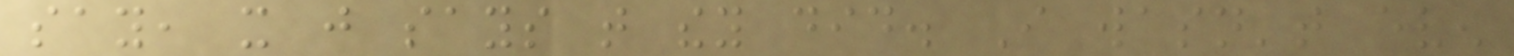say, it just says that they did. I wasn't even
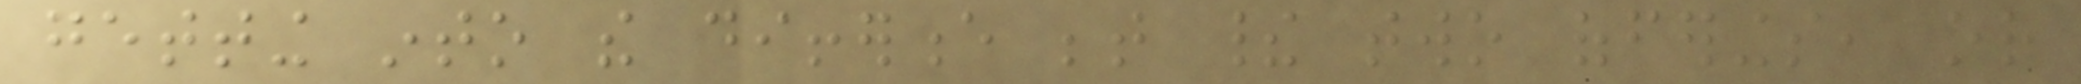getting into the difference between their two offerings, or
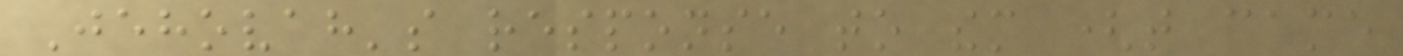Jehovah's response to them (that came
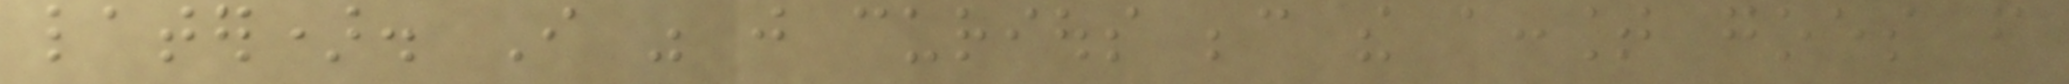later). I was just curious because the account goes from
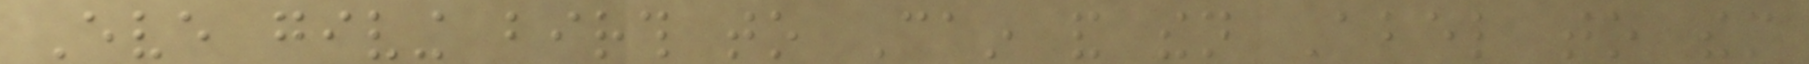Eve giving birth to Cain and then Abel to them
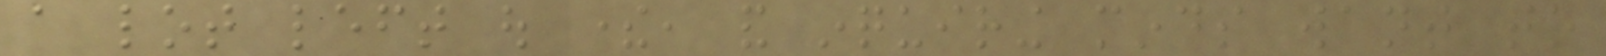a lot left out there, and inquiring minds want to
